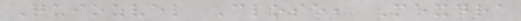Quiozvel Close, Mexdra
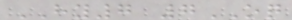HY7 7OQ
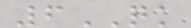6QK
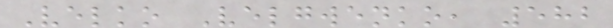Velko Velgwenko, 582
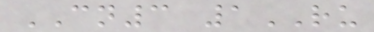CN3 1RU
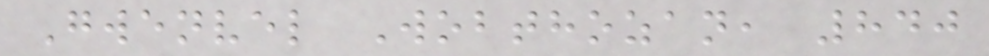Gwenvel Wobthozan, 840
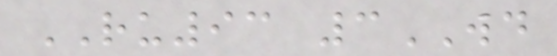RU93 3WD
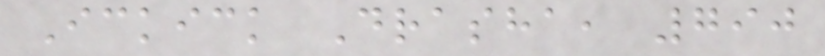Ickick Drasha, 790
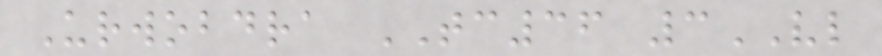Urwobdra TC36 3VL
